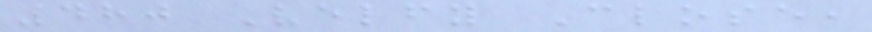480 Velfy Close,
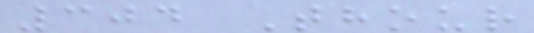304 Thour
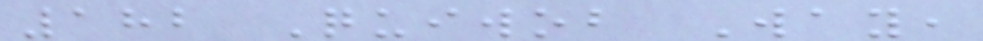182 Quiwob Way,
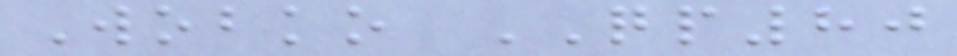Wobko QP80
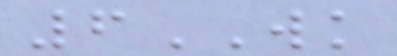6WK
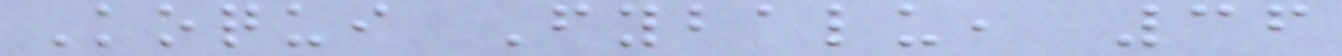Koqui Fybalu, 36
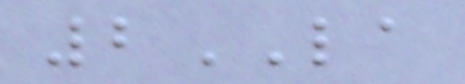2LA
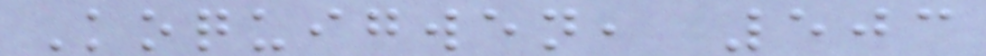Koquigwen, 503
